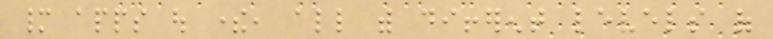many apps out there, all with different levels of
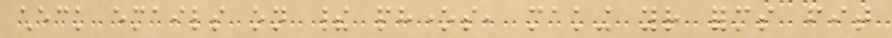check emails on their phones, making your forms fit
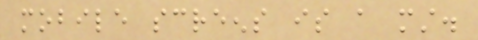mobile screens is a must.
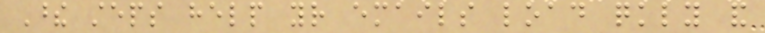These steps help your emails load quickly and
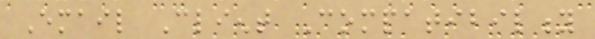Email Client Compatibility
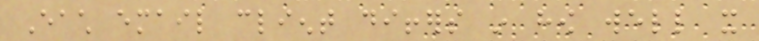Each email client differs in how well it
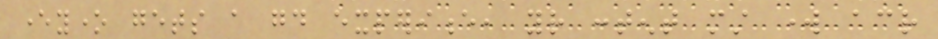everyone gets a good experience, your content must work across
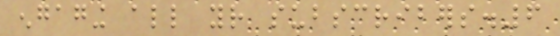engaging all your subscribers.6
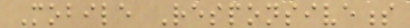Mobile Responsiveness
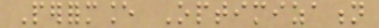Performance Optimization
